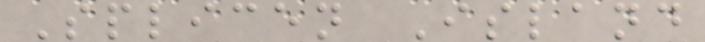Splicen Island
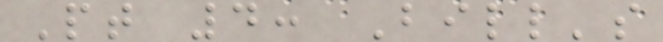Pt 4: Bill's
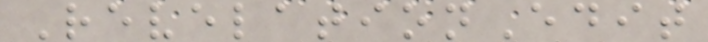RevelationEdit
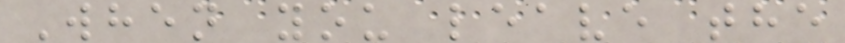When you leave the
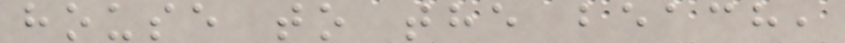house to the beach,
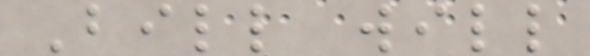Bill will
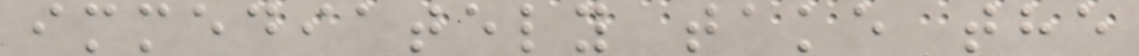immediately take the
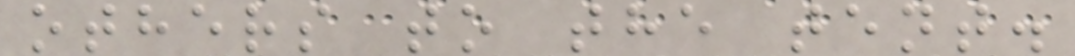others to the tent.
